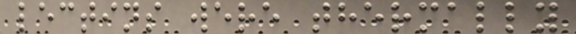lectins were thermally
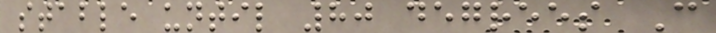stable until 80 degrees C
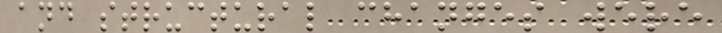and structural changes were
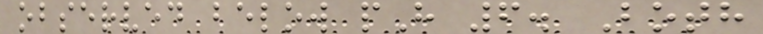observed below pH 6. Both
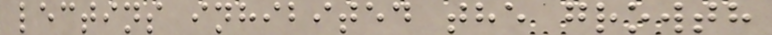lectins inhibited the growth
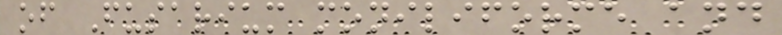of Fusarium moniliforme and
